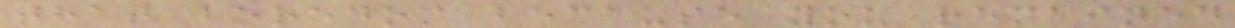that boredom because you remained
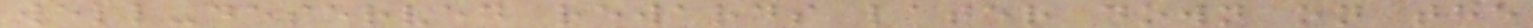well-deserved rewards later down on the
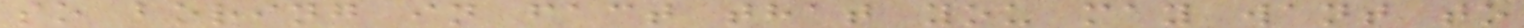so boring in fact that you may want to
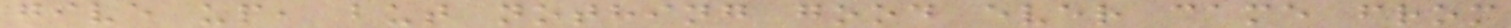give up, but nothing good ever came from
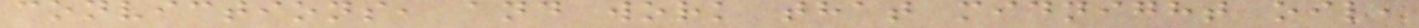convictions, and work that midnight oil,
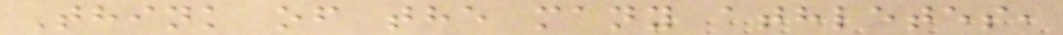Think of the many athletes,
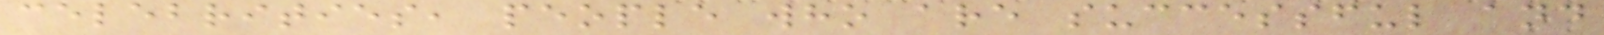celebrities, people who are successful and
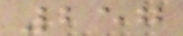257
